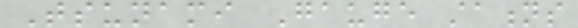Tsunami Gauge stations
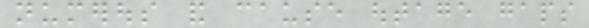numerous and cause outage gaps
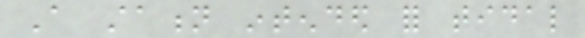A station intended for tidal
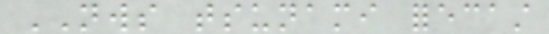NWS tsunami forecast
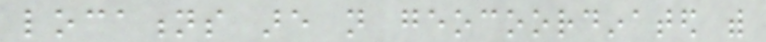locations are not geocoordinated with
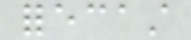forecast
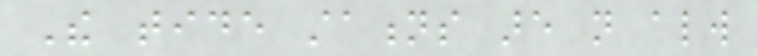The tide stations are not always
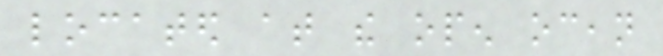located at the open ocean
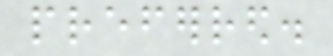preferred.
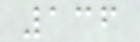136
